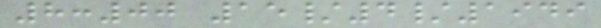8:00 15/4/1949
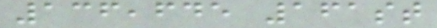136,645 161st
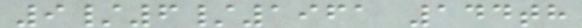9/6/1961 144th
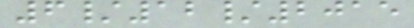6/12/2015
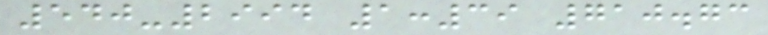540-2994 1:39 710.73
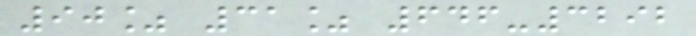90% 31% 646-3292
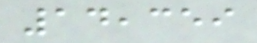14,359
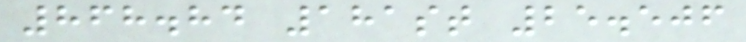868.84 181st 25.506
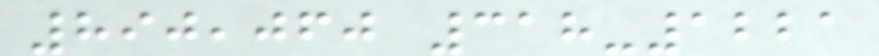890,060 318-1221
